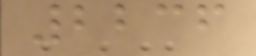2236
